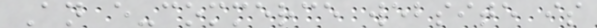An e-commerce website is
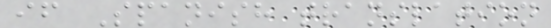if Spanish translation
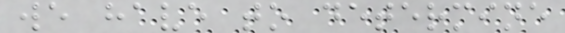we have to determine
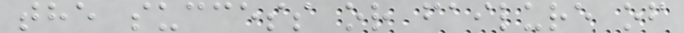the success or failure of
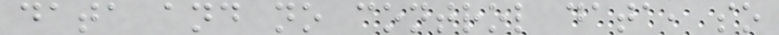data and no control data, so
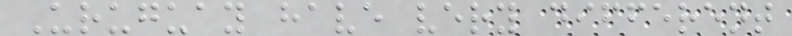Uruguay have very different
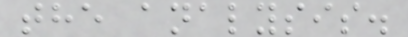the analysis.
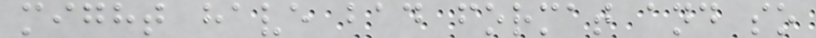might have bad format and so
